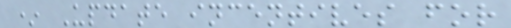* Update incentives for
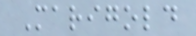Marigold
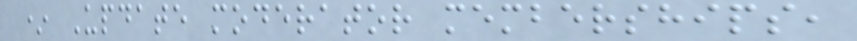* Update moderator memberships,
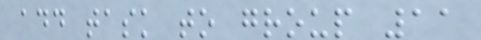add task to group 11
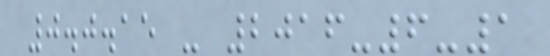0.0.15 - 2016-6-1
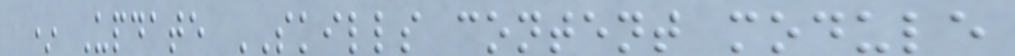* Update SKILLS content module
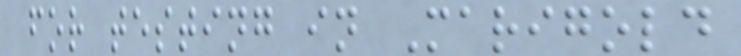for testing in Marigold
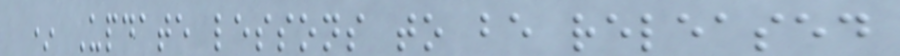* Update lessons to be released
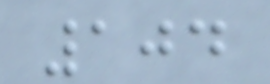104
